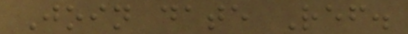Join date Ref.
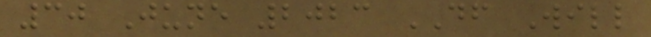30 June 2023 DF Will
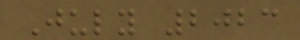July 2023
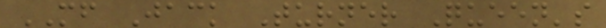MF Jack Turner Queen's
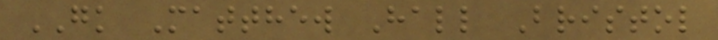GK Matthew Hall Bristol
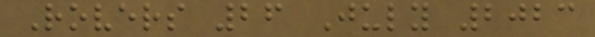Rovers 26 July 2023
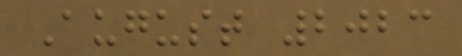August 2023
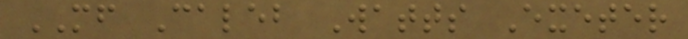MF Caleb Watts Exeter
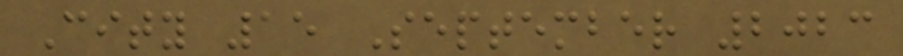City 15 September 2023
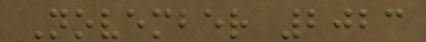November 2023
